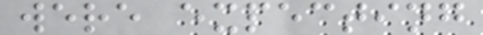were expecting
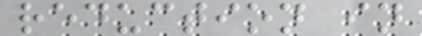reduction in
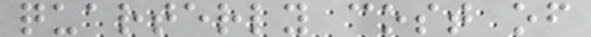quarterly cost of
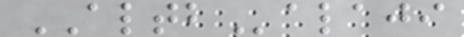ALTBalaji
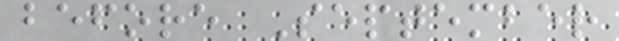before September
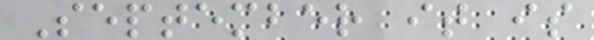September it is
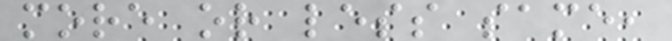more or less same,
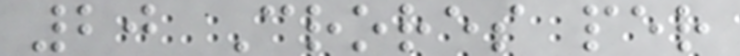20 Crores per
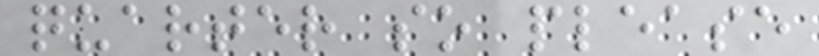quarter so please
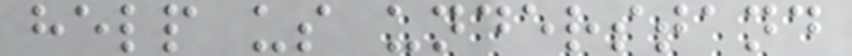help us understand
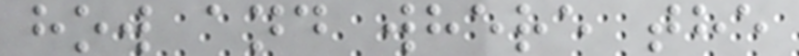how and where the
